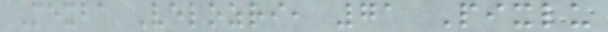Mexba Velozri, 71 Pixlu
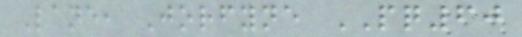Lane, Jorfyne PQ60
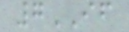7IF
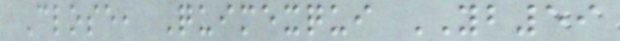Close, Quimexqui YB59
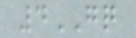4GQ
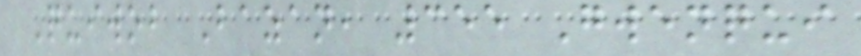Quiwob Bazan, 355 Gwenqui
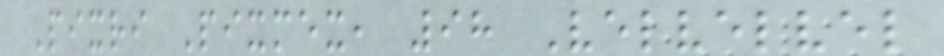Pixri Pixmex, 98 Velvelvel
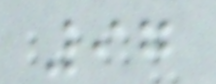97
